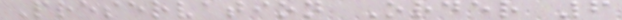Preservation Order 6
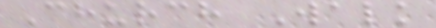Church Walk
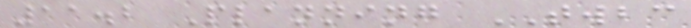11.2 Planning TWBC
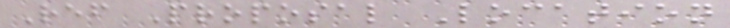Ref Proposal Location
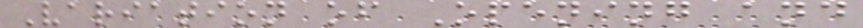Variation of Opening and
